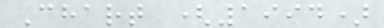Chart (1994)
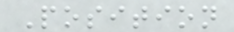Position
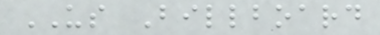US Billboard
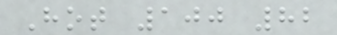Hot 100 82
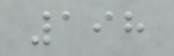198
